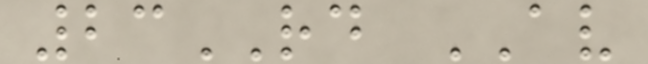23RD AV
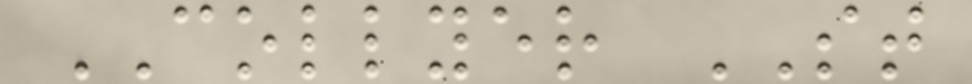COLLYER ST
